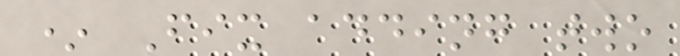* Fix adding two
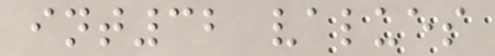int32 values
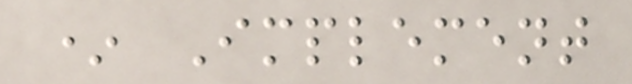* Implement
